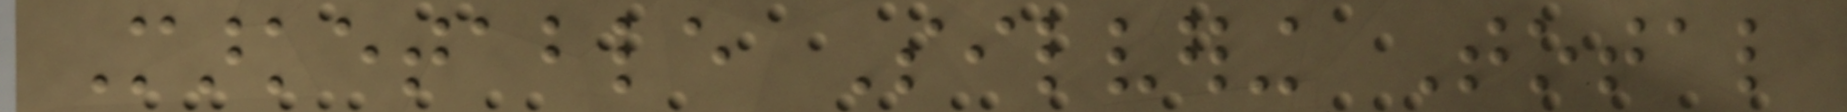Marketable Silvering Total
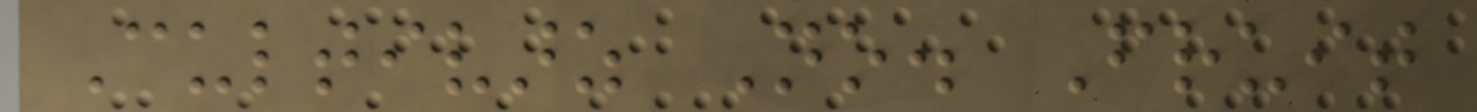Cultivarz No. Fruit
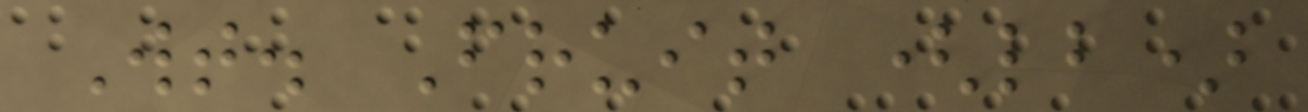Wt. Fruit (lb)
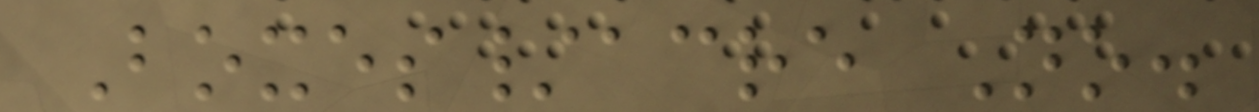Boxes/acre No.
